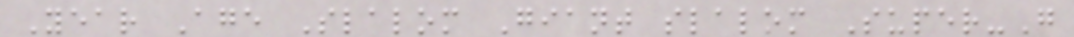Year Age Slalom Giant slalom Super-G
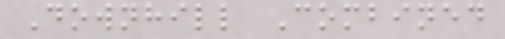Downhill Combined
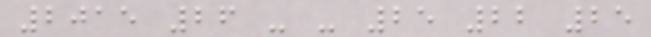2015 26 - - 25 22 25
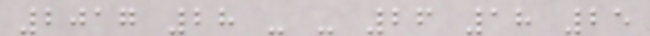2017 28 - - 26 18 25
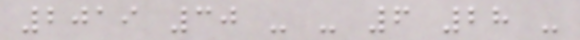2019 30 - - 6 28 -
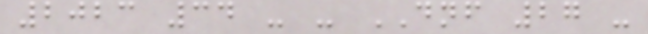2023 34 - - DNF 27 -
